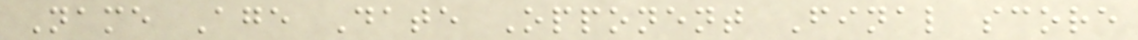Name Age Date Opponent Final score
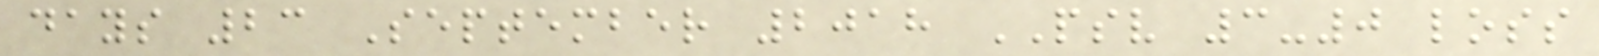days 23 September 2018 PSV 3-0 loss
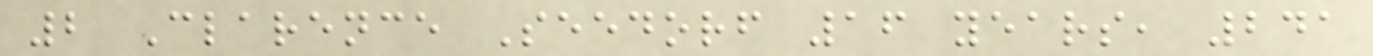2 Clarence Seedorf 16 years, 241
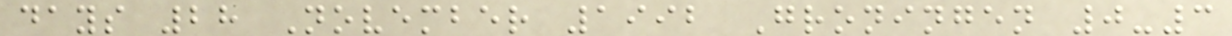days 28 November 1992 Groningen 0-3
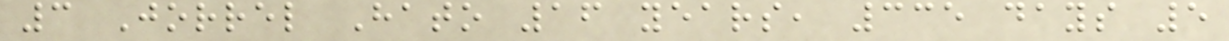3 Jorrel Hato 16 years, 335 days 5
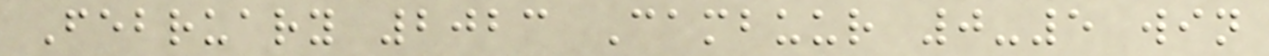February 2023 Cambuur 0-5 win
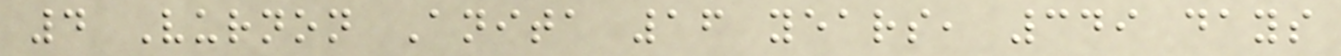4 Vurnon Anita 16 years, 349 days
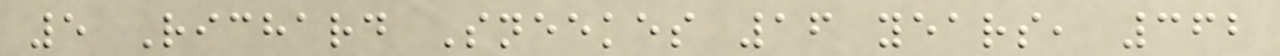5 Richard Sneekes 16 years, 362
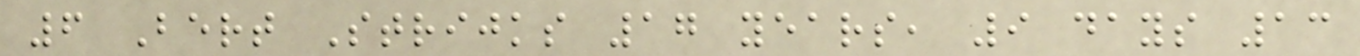6 Bert Strijks 17 years, 9 days 13
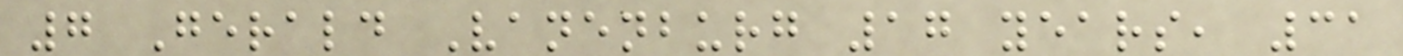7 Gerald Vanenburg 17 years, 31
